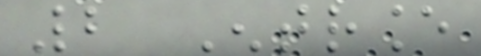2 Entrance
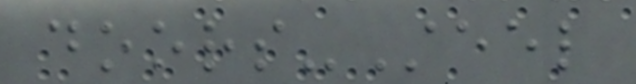doors-Steel
